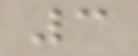3
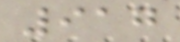917
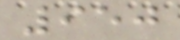950
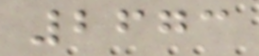2673
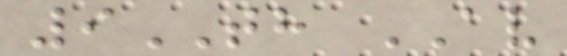9TH AV
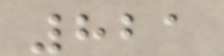821
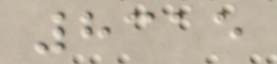8315
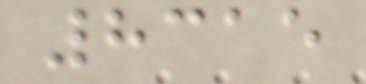8315
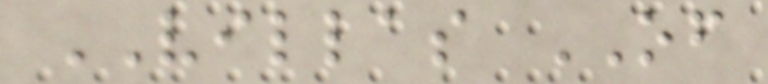VILLAS OF
